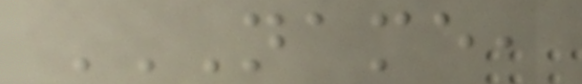NAME,
